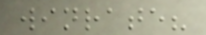winrate?
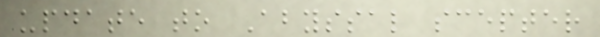update to Abyssal scepter
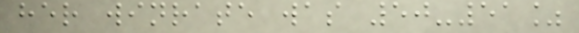her winrate was 50-51%
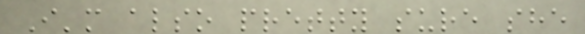I'm also pretty sure she
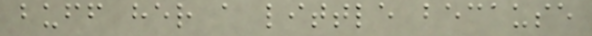buff her a little because
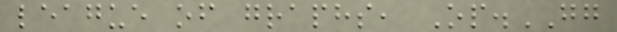league of graphs, Op.GG
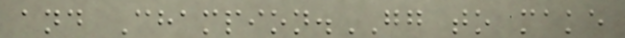and Champion.GG to make
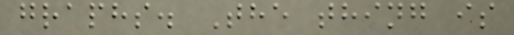graphs. The thing is
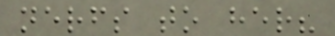nerfs to her?
